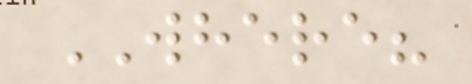WHERE?
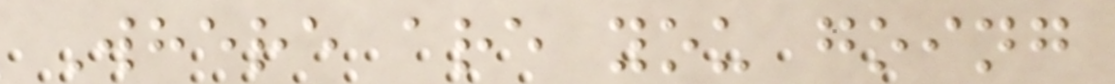Where are you going
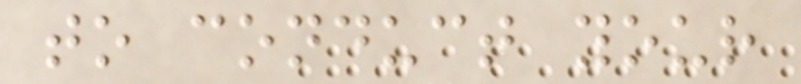to conduct your
